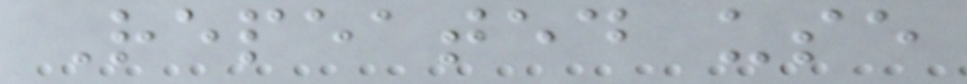Repeated use
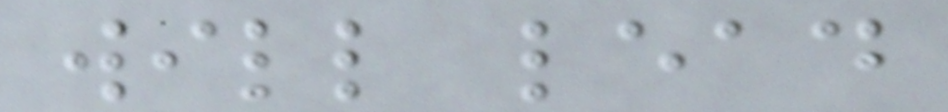will lead
